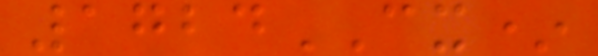1724CX*
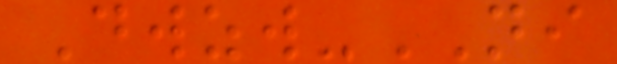Dwzw-NI
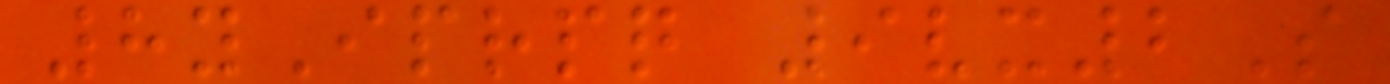8yIprpq 9vx2S
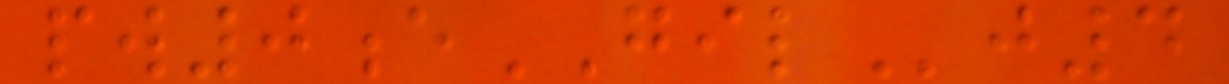pw0eGILj4
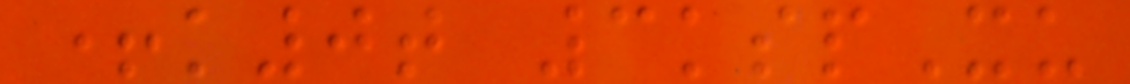+k0t 3kspXu
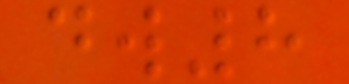dw8
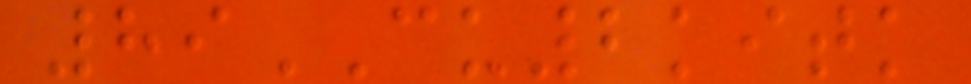89CU2kitk
